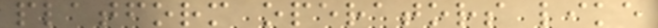platform operators like
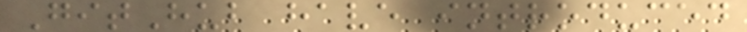GitHub have introduced
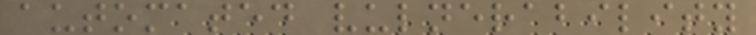automated vulnerability
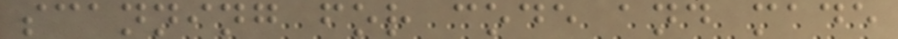scanning for code and made
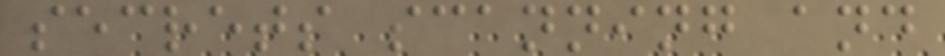secrets scanning and
